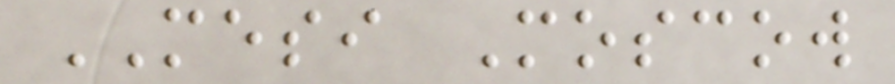MESI Moscow
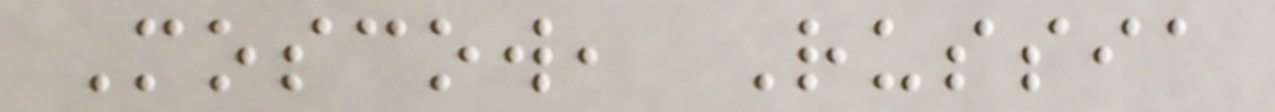Moscow, Russia
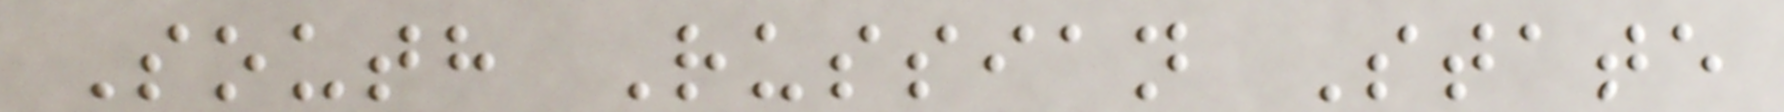South Russian State
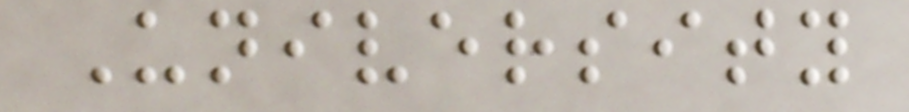University
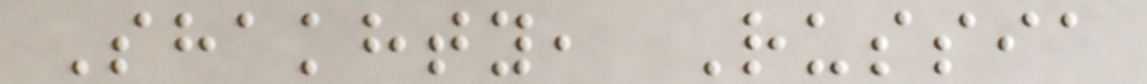Shakhty, Russia
